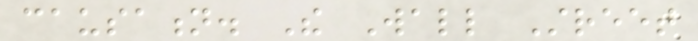causation. The Wall Street
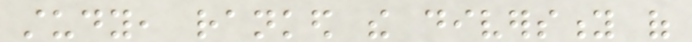study, ranked the diversity of
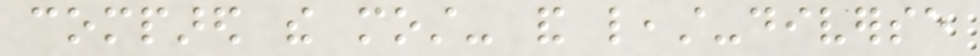compared the most- and least-diverse
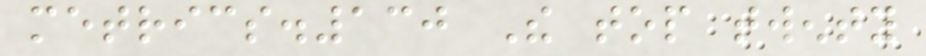metrics.130 The top twenty
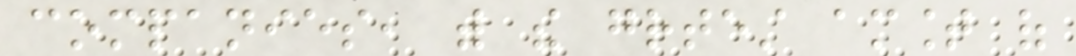companies, with the greatest amount of
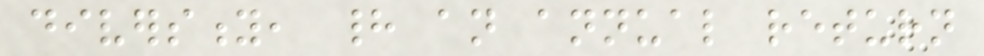diversity, had an annual return
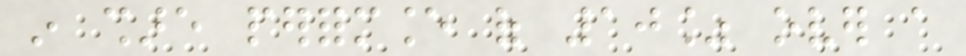in share performance of 10% over a
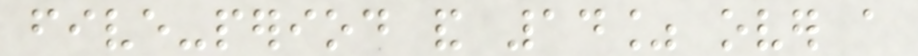five-period and 14% over a
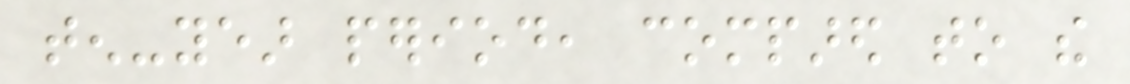ten-year period, compared to the
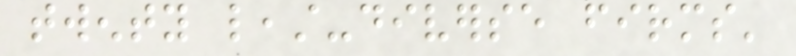twenty least-diverse firms'
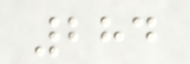284
